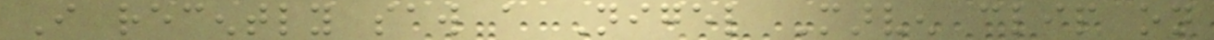I recently saw a Nigel Marven clip on
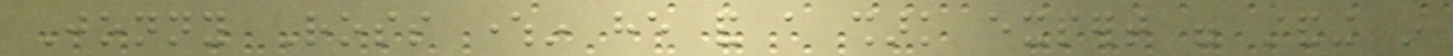Jonny Ross wherein he and a shark expert were standing in
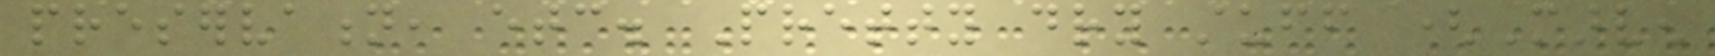preservation, etc. Pretty dry stuff (Marven
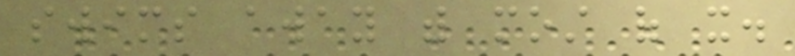swims away with most of it.
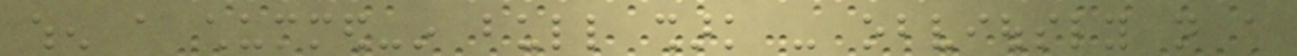when a chummed-in bull shark - obviously not a
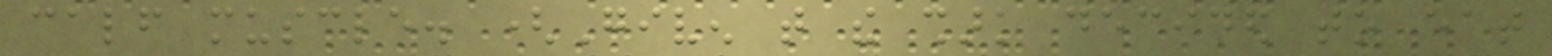calf muscle. (Given that the shark decided to eat
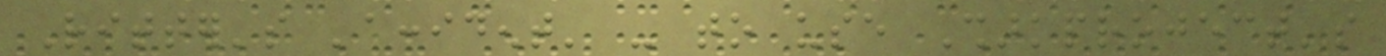Ritter's 'accident' - to use Sharkproject's
